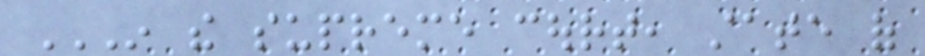IN THE SUPREME COURT, STATE OF
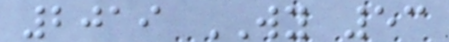2019 WY 53
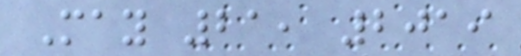May 21, 2019
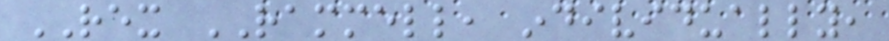REX RAMMELL, individually,
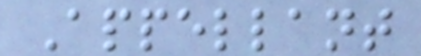Appellant
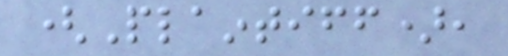(Plaintiff),
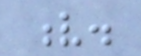v.
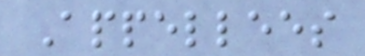Appellees
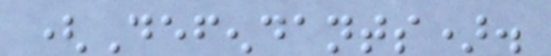(Defendants).
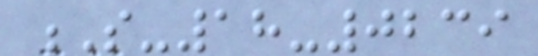S-18-0239
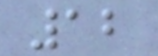12
